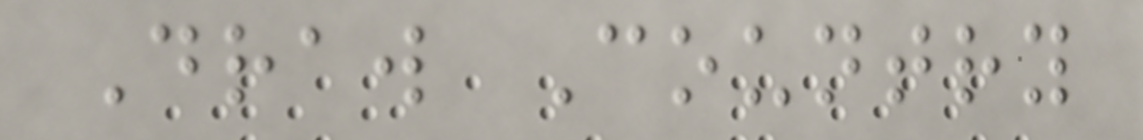Draw Country
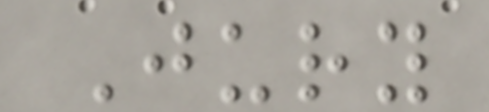Jury
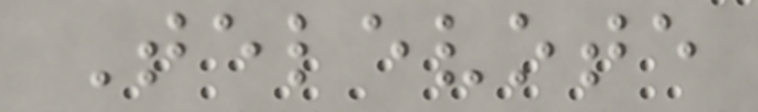Televote
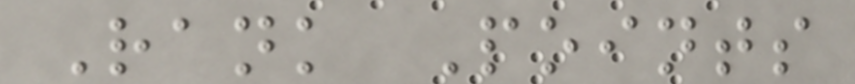Rank Points
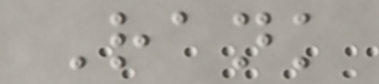Rank
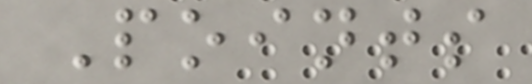Points
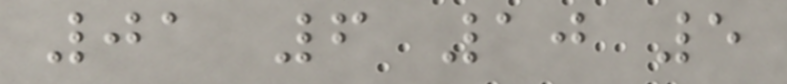01 6 10 5
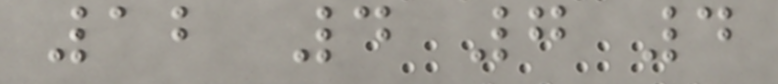12 4 7 4
